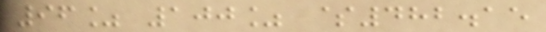96% 100% $482.15
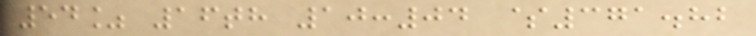54% 16th 10:04 $371.82
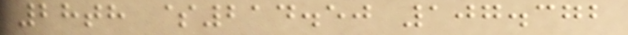28th $214.50 107.372
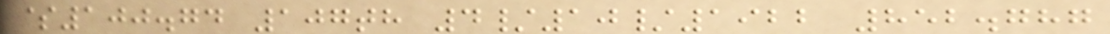$100.74 107th 4/10/1922 852.787
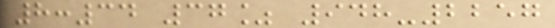8:34 37% 948-2257
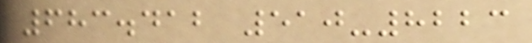683.412 510-8223
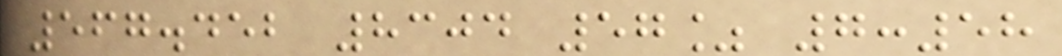567.452 8304 57% 7:58
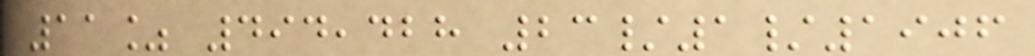11% 494,428 23/1/1906
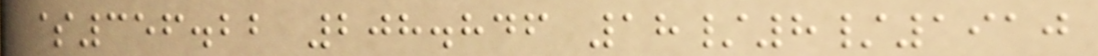$356.22 208.846 18/8/1910
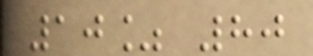10% 80
